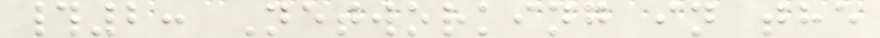#2: Networking in the
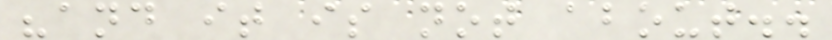"and it is not about..
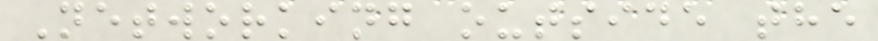Networking outside the
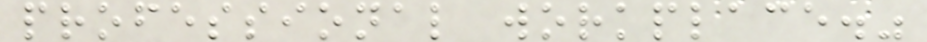professional workplace."
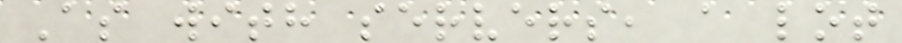As with servers, a lot
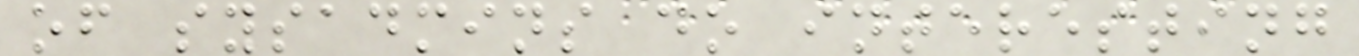of sysadmins do interesting
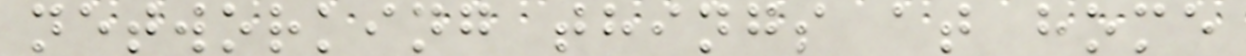networking things at home
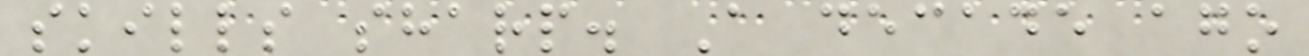skills sharp. A decade ago
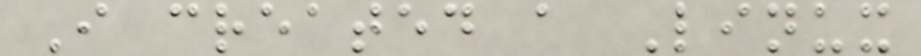I created a Linux
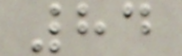84
